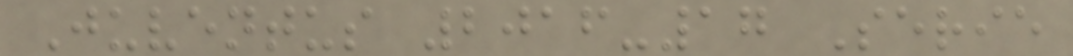Juventus 2016-17 Serie
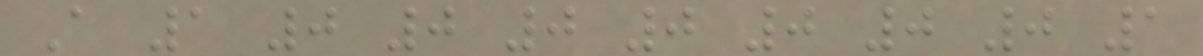A 1 0 0 0 0 0 0 0 1
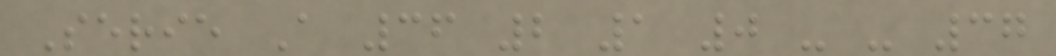Serie A 36 2 1 0 - - 37
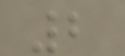2
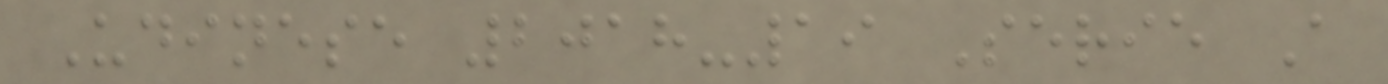Udinese 2018-19 Serie A
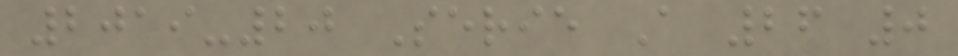2019-20 Serie A 26 0
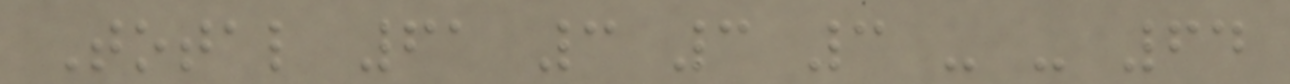Total 61 3 3 3 - - 64
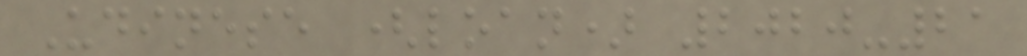Udinese (loan) 2020-21
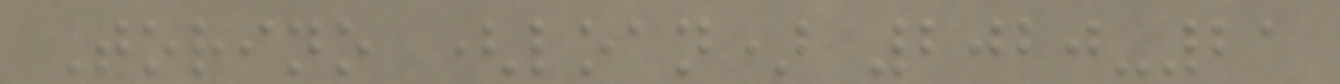Torino (loan) 2020-21
